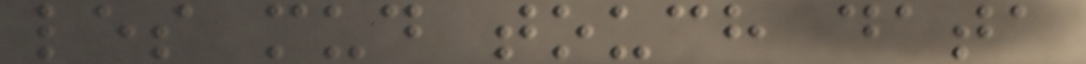les mud touch data
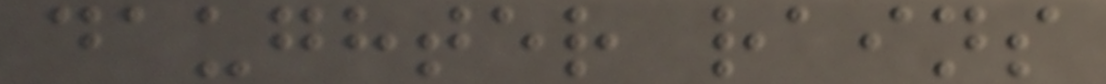daughter rains
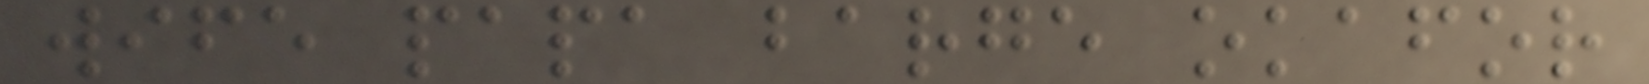wife papa barge okafor
